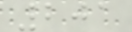201
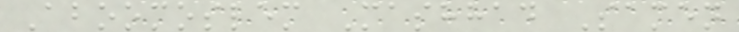Aboomoslem Mashhad Samen
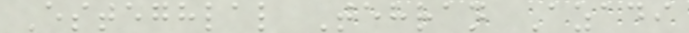Esteghlal Tehran Azadi
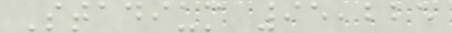Stadium 95,225
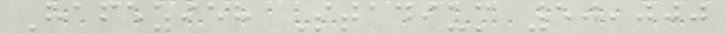Hafezieh Stadium 50,000
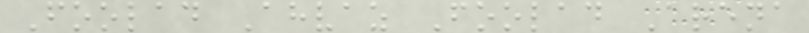Foolad Ahvaz Foolad Arena
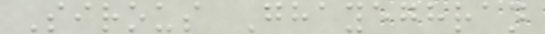Sirous Ghayeghran
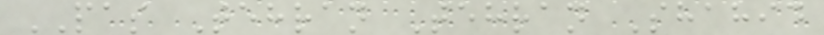PAS Tehran Tehran Shahid
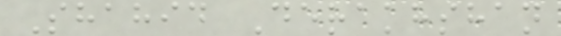Shahid Derakhshan
